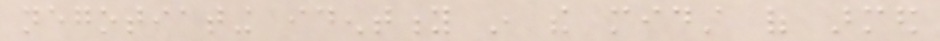negotiating identity in the midst of armed
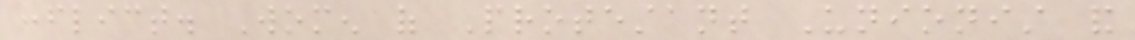conflict. Women of Protestant Unionist and
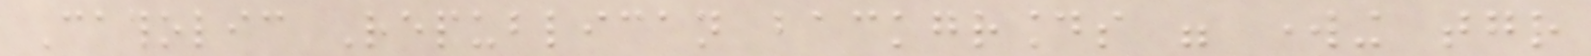Catholic Republican backgrounds were working together
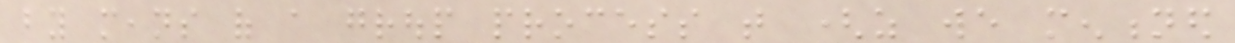by means of a group process that (as we mentioned
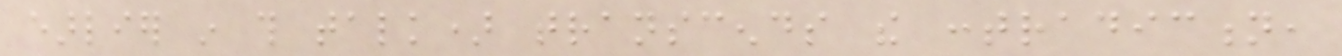earlier in this talk) transcends the contradiction,
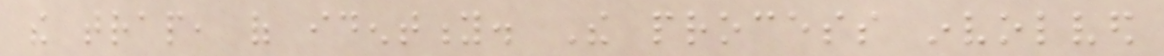the trap, of identity. The process involved
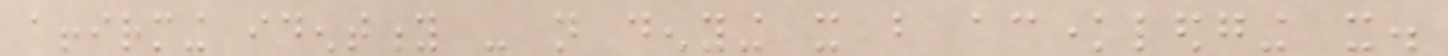affirming identity - not denying it but acknowledging it.
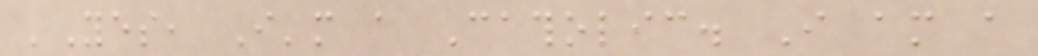'Yes, I'm a Catholic. I am a
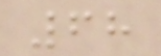68
